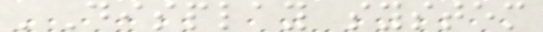'Display system
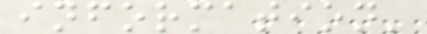information'
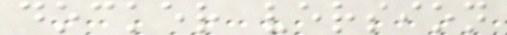docker version
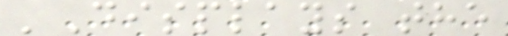'Displays the
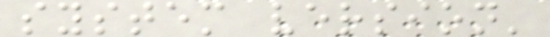system version'
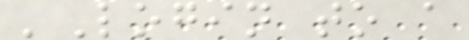'Login to a
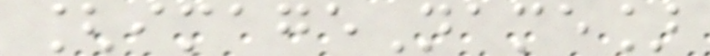[imageName]
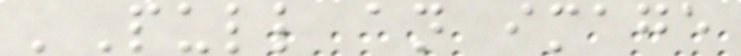'Pull an image
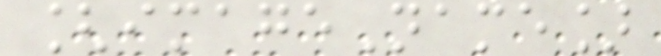[imageName]
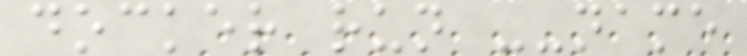docker run --name
